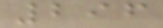296
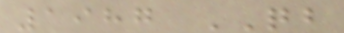1987 QB
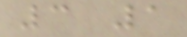3 1
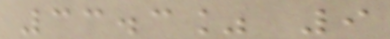33.3% 9
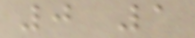0 1
